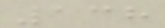138
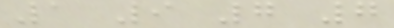1 9 7 7
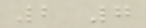2 7
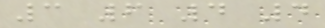3 6 4 4
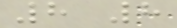8 8
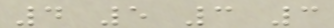4 5 3 3
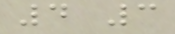4 3
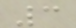3
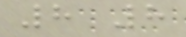8 8
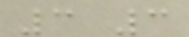3 3
